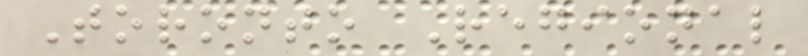Toronto Regional
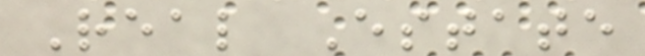Real Estate
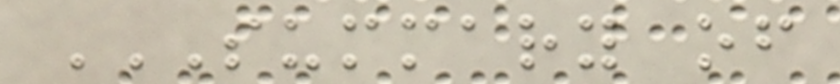SUMMARY OF
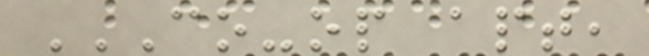CO-OP APT,
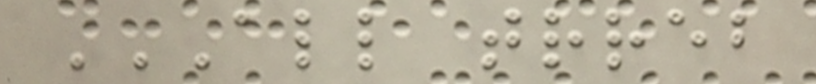ALL TRREB
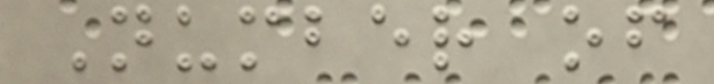Number of
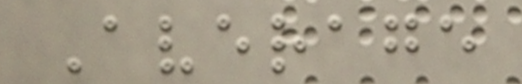Average
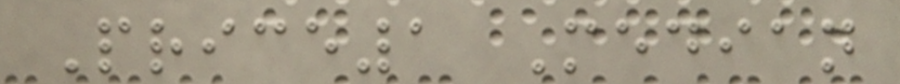Price1 Median
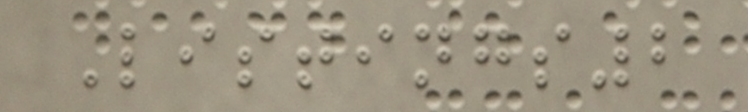Listings2
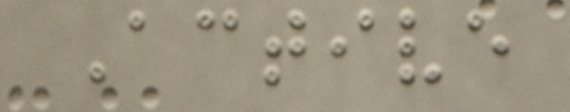Active
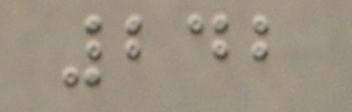242
